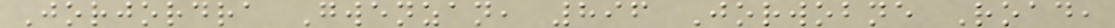Jorjordra Gwenzan, 896 Jorwobne Road,
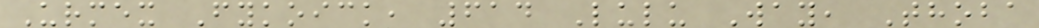Urmex Fykoick, 614 Lulu Way, Thoba
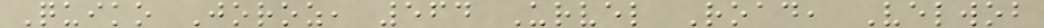Quiko Joroz, 564 Urvel Road, Velwob
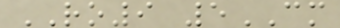RO9 5CM
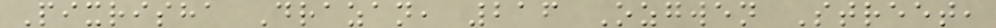Pixrisha Drazan, 216 Ozgwen Street,
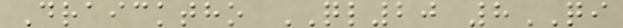Draicktho QL20 8QI
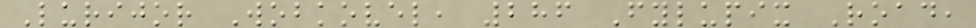Lurijor Wobkovel, 286 Fylupix Road,
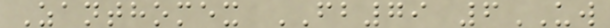Zanthomex FB79 6UW
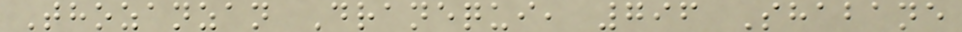Thozanzan Dranequi, 796 Shabane
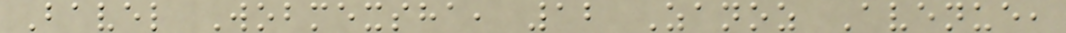Bavel Wobmexsha, 12 Zanoz Avenue,
